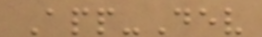App-Dev
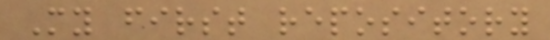My first repository
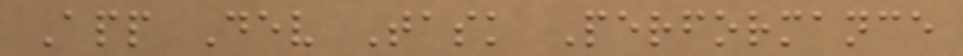App Dev Task Performance
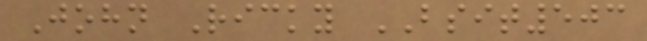John Ricky BSIT503
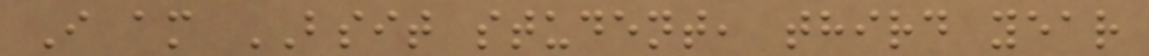I am BSIT student, third year
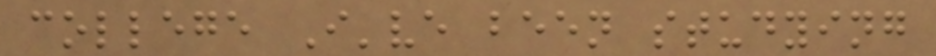college I've been studying
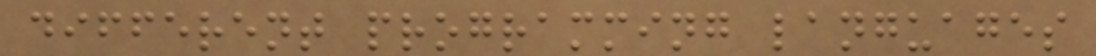different programming languages
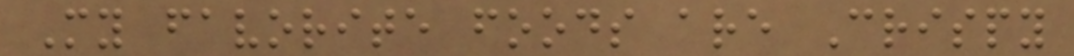My favorite foods are Crispy
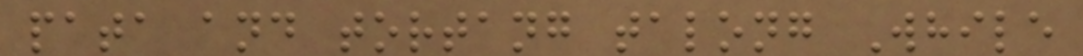pata and tortang talong While
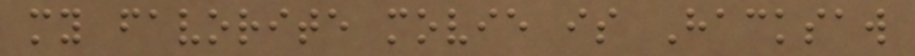my favorite movie is Hacksaw
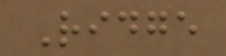Ridge
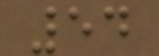54
